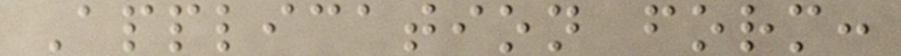Application form:
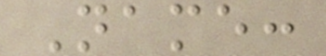Name:
